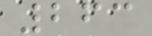263
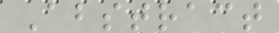Abstract
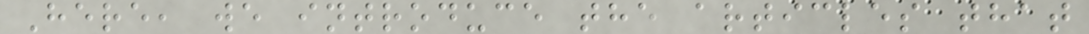Here, we introduce the articles that
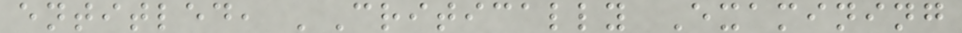entitled, 'Critically Examining
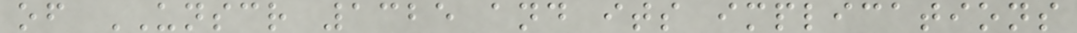of UNSCR 1325 and its implications
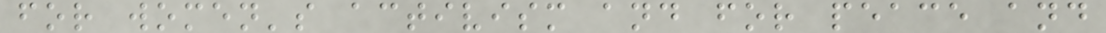for women's activism and for peace and
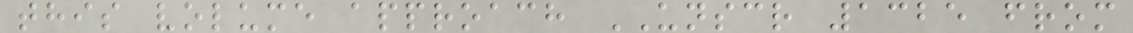this volume approach UNSCR 1325 from
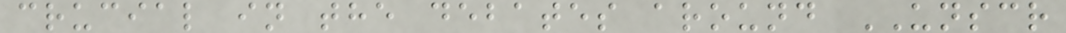crucial in the debates around UNSCR
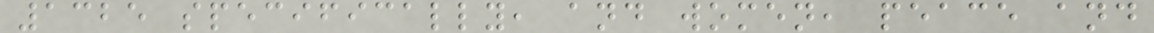1325 specifically, and women, peace and
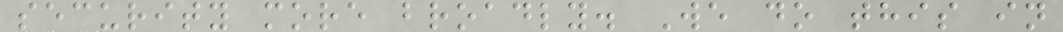security more broadly. We do this in
